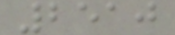2510
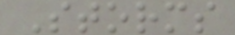Storms
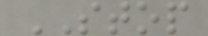STOP
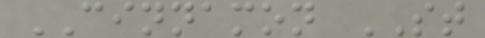CINNAMON ST
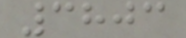3803
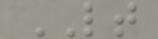LT
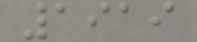1919
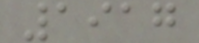1917
